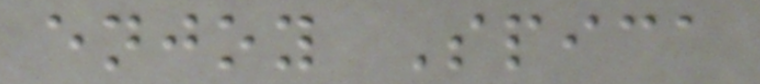enjoy Spica
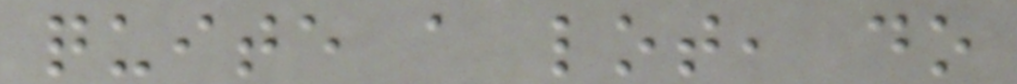quite a lot, do
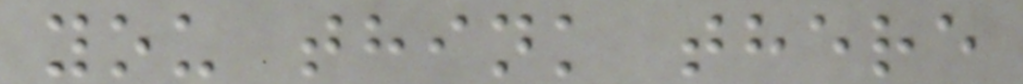you think there
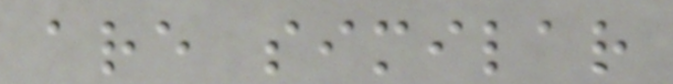are similar
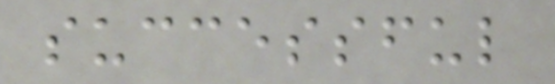successful
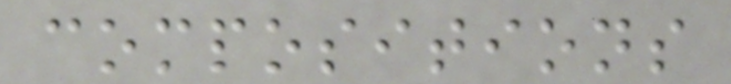compositions
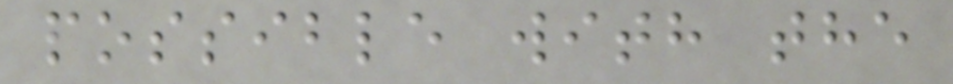possible with the
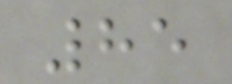85
